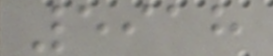5918
